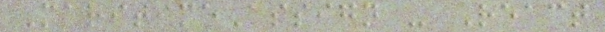MaritimeAssign - React
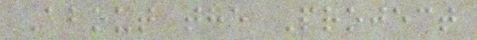About the Project
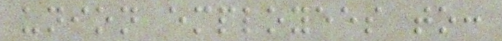union employees to:
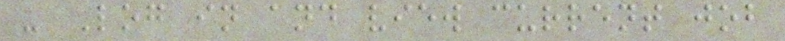- Log in and view current job
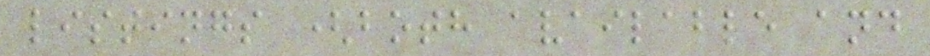listings (both available and
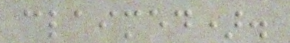claimed).
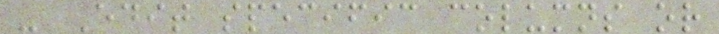- Edit specific columns or
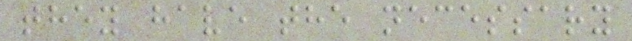they have the necessary
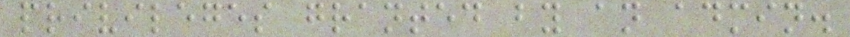privileges granted by an admin.
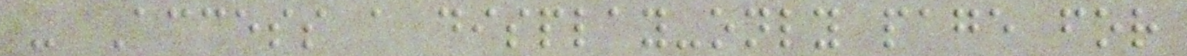- Access a display-only page for
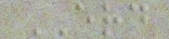ERD
